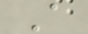A
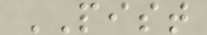PIST
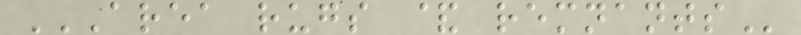AREA RUGS & REMNANTS
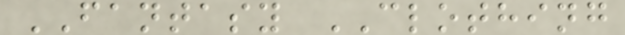FANTASY CLOTHING
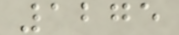1275
